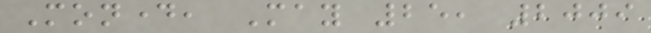Monday, May 25, 2009
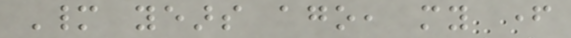Many years ago, my father
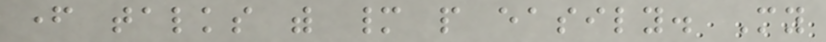father talks with many people easily. My
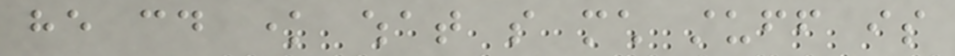he could know what so much stuff is
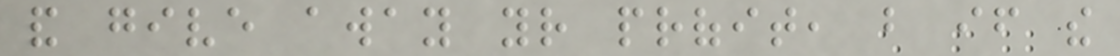and give away your profit, but if the
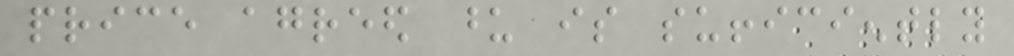price agreed upon is sufficiently
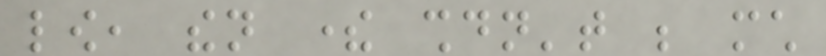low, then there shouldn't be much
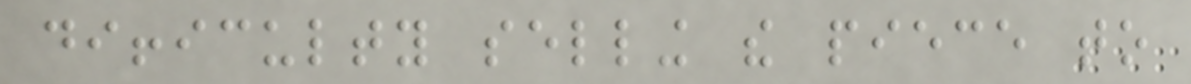difficulty selling the piece to
